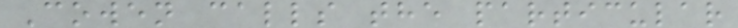Cowen calls the particular
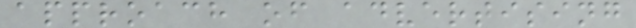approach of advertising
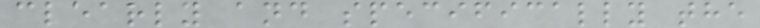clearly and specifically the
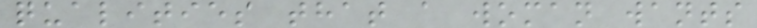qualities that a woman wants
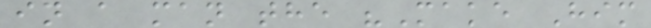in a man the "Make Him
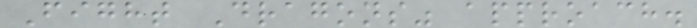Fight Dragons" approach.
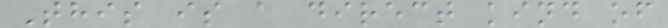This is a direct kind of
